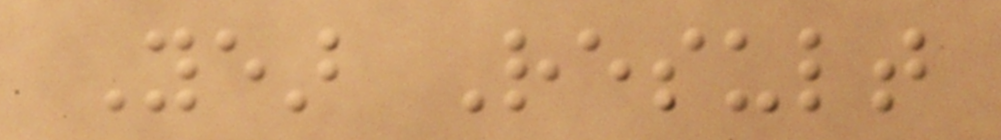Year Result
